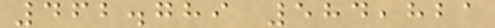462.789 584,821
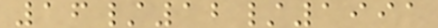16/12/1991
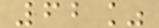62%
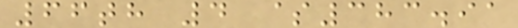66th 4 $383.91
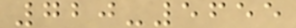720-5655
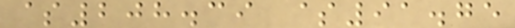$208.39 $91.75
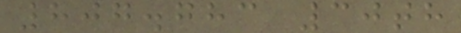807.783 30th
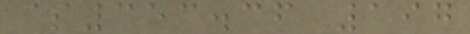$353.36 197
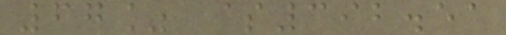67% $392.51
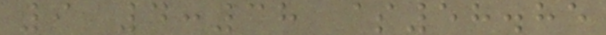9 4:38 $58.85
